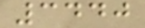3440
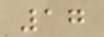17
